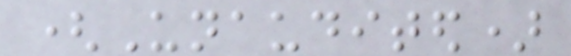(Unaudited)
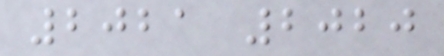2021 2020
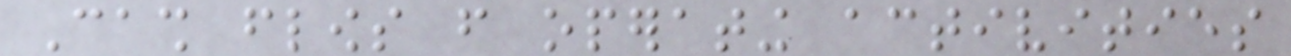Cash flows from operating activities
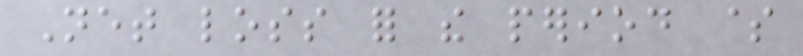Net loss for the period $
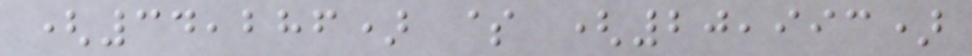(34,286) $ (20,993)
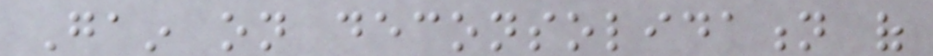Gain on deconsolidation of
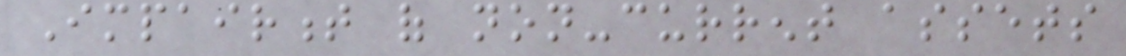Impairment of non-current assets
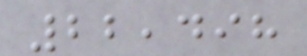22,498
